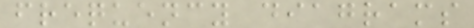frequency diagrams
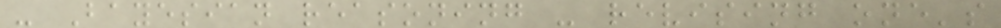- Bayesian reasoning - revising one's
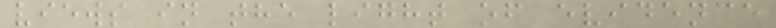views in the light of evidence
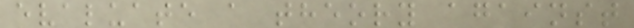evaluate a theory against
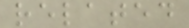related
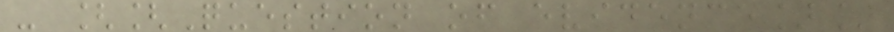- [[Question of evidence]]
